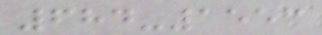684-1553
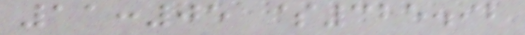11:05 $325.92
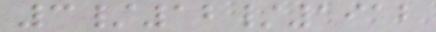3/12/1912
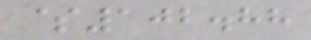$102.88
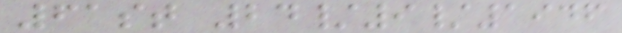61st 24/9/1946
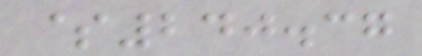$240.37
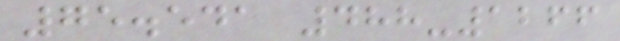75.541 488-1266
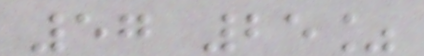57 25%
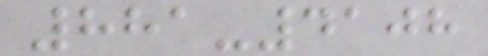881-4108
